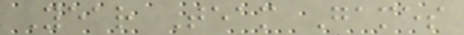Year Team Games
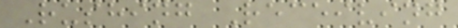Rushing Receiving
